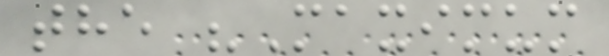the "Maximum
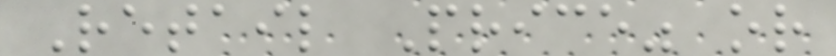Retail Price" or
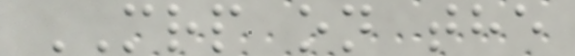MRP on the
